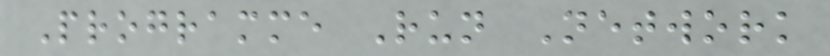Programme Run Network
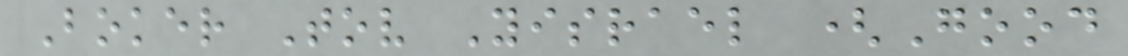Boker Tov Yisrael (Good
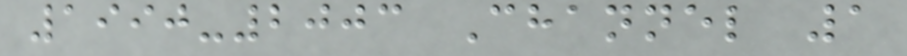1990-2003 Channel 1
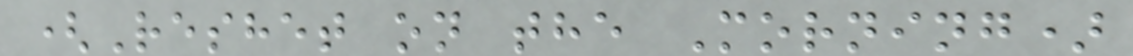(Reshet on the Morning)
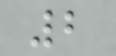2
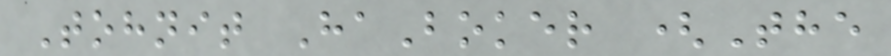Tohnit HaBoker (The
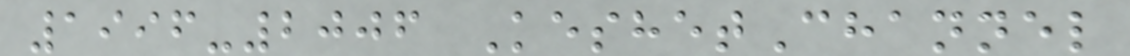1996-2006 KeshetChannel
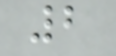2
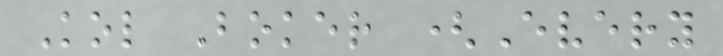Kol Boker (Every
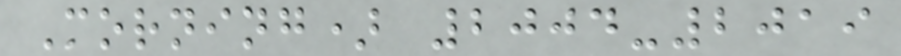Morning) 2004-2019
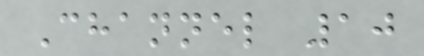Channel 10
